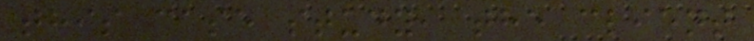this case study, the client
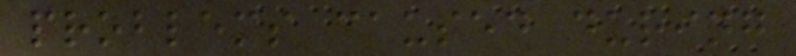problems caused during
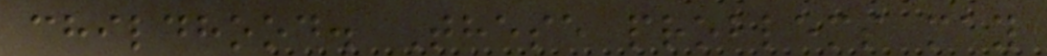childhood. These problems may
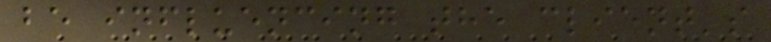be influencing the client's
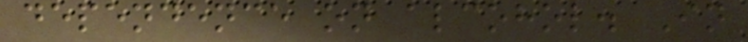dependence on alcohol. In
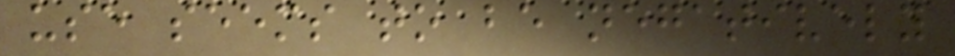use seems to be negatively
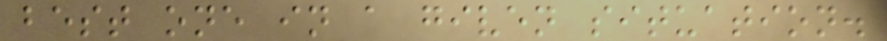best one in a given situation.
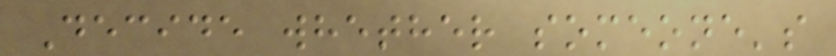Decide whether someone's
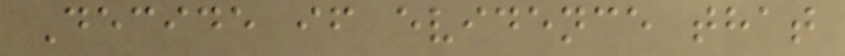Decide if evidence that
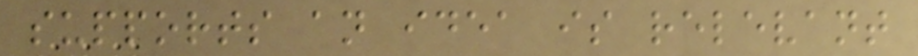supports an idea is relevant
